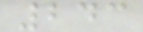243
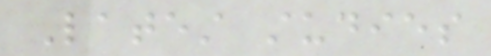Latest studies
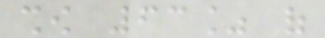show 63% of
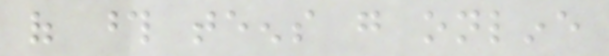of those teens go online
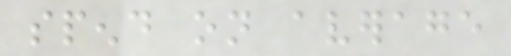spend on average
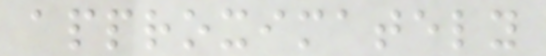approximately
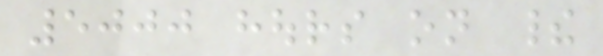5000 hours on their
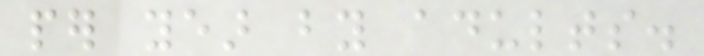per year by adults.
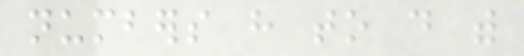numbers have to do with
